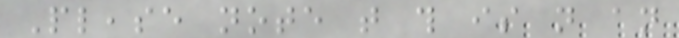Please note that this is not an
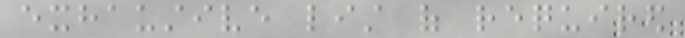exhaustive list of required
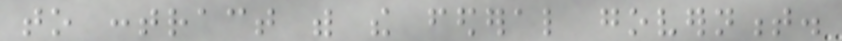to contract with the federal government.
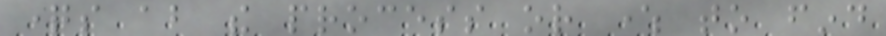questions about the process or where to find
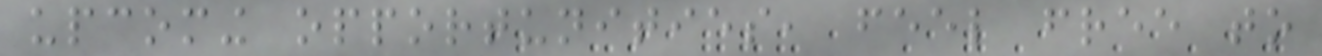upcoming opportunities, feel free to
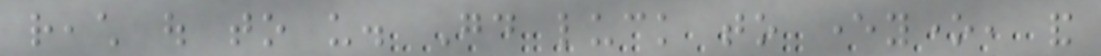reach out to us. Good luck to everyone, and
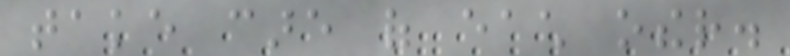take care of each other.
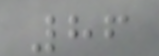86
